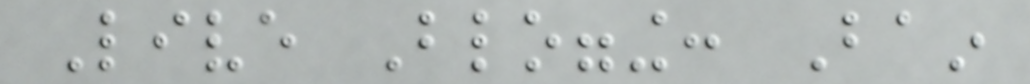Live Blogging: Bain
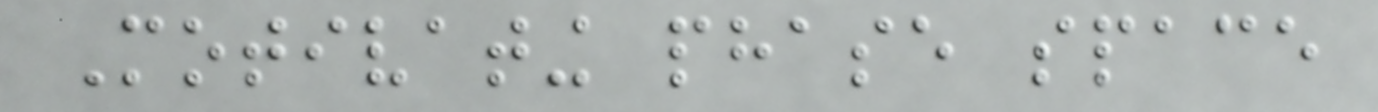Motivating phase space
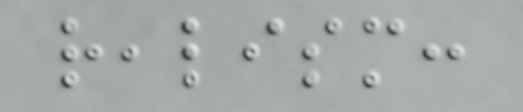realism:
